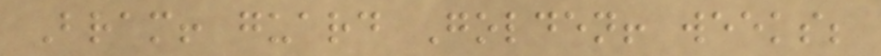Bram! guard Golden! weeks;
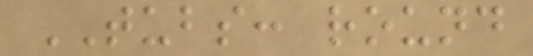TUBS: round
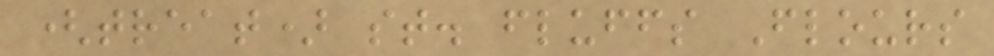(treat) st. fluffs Flours
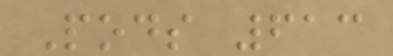Pods 613
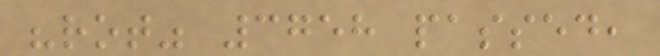"rot" 3758 passed,
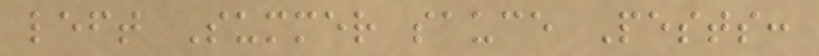left Summer sauce Pests:
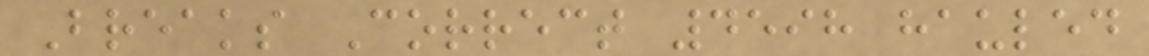Breaks Correct 4598 hauled
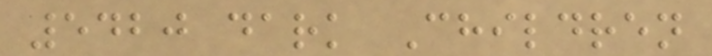5420 dark Children
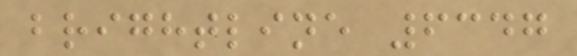brightline 6347
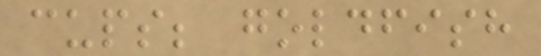cups; goldfish
